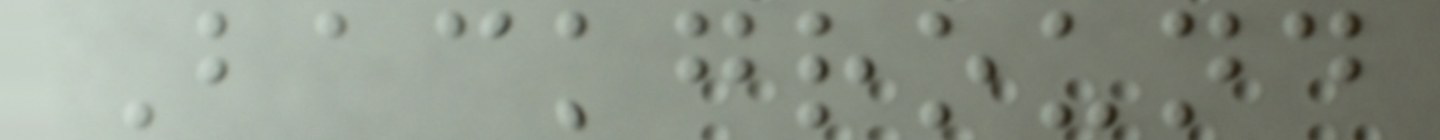Background
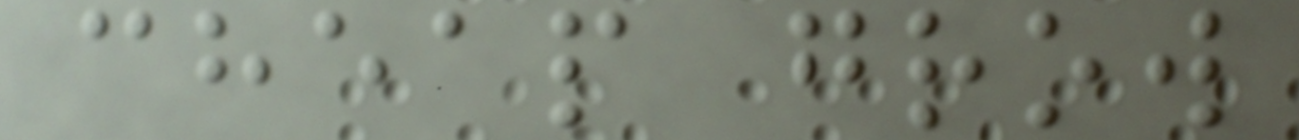cheap grow
